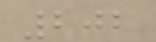202
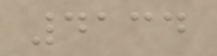4134
